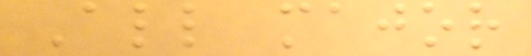All major
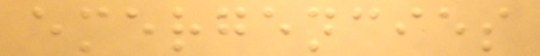emergencies
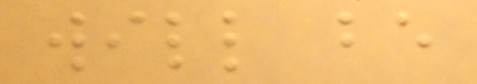will be
